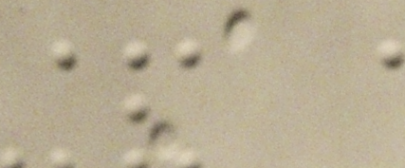A
